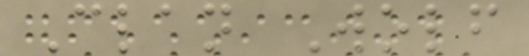Clan Wolf
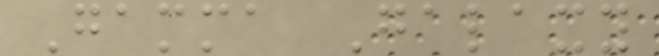Gamma Galaxy
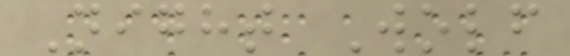Night Wolf
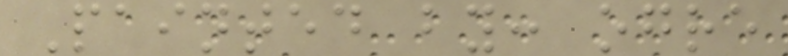Painted by: ogre
